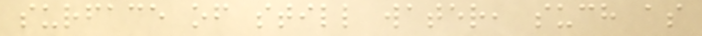surface of still water, such as
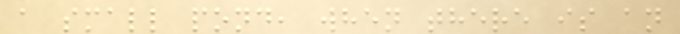a small pond, when there is an
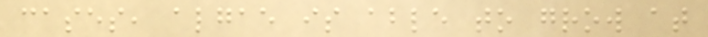cases, algae is able to grow at
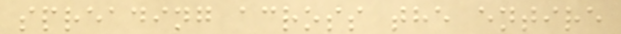spreading across the entire
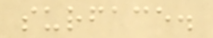surface.
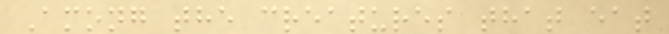Among the creatures that eat
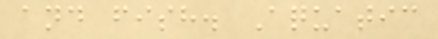and fish. Aquatic
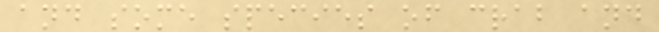and some species of crab and
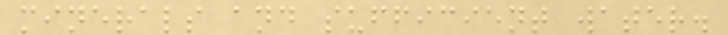minerals and sufficient water.
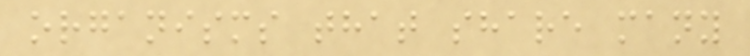organisms that share many
